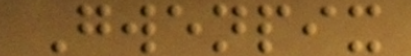Gwenpix
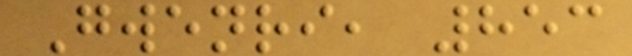Gwenri, 853
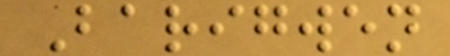Barigwen
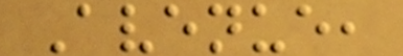Avenue,
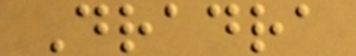Dradra
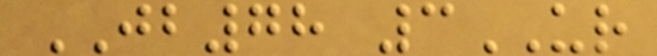JB78 3UR
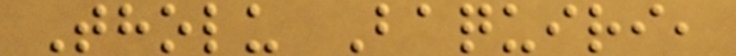Tholu Baquiri,
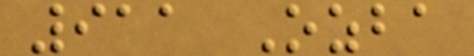911 Ozba
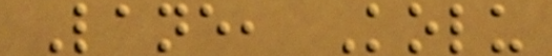Lane, Kolu
